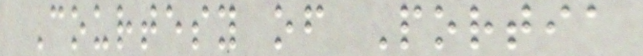Courtesy of Portia
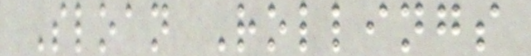Sloan Rollings
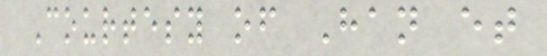Courtesy of Han et
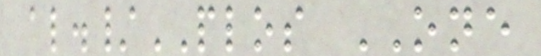al./PLOS ONE
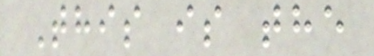This is the
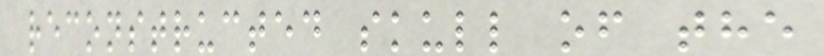reconstructed skull of the
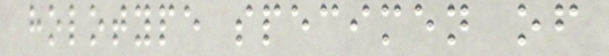holotype specimen of
